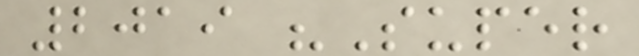2019 "Super
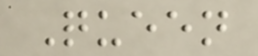Queen
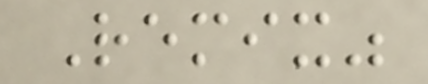Remix"
